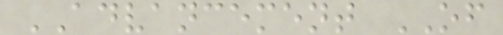ADVANCEMENT OF
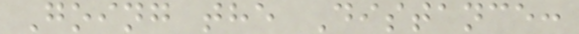Going the Distance:
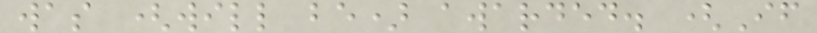was (will be) awarded. (If
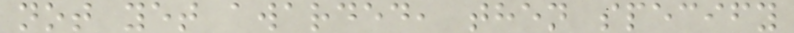not yet awarded, then specify
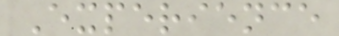Experience
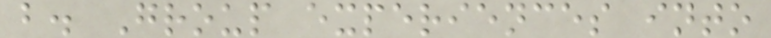b. Group experiences into
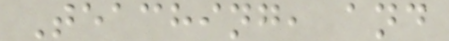Teaching, and
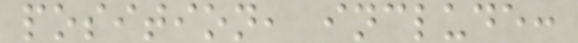position, include:
